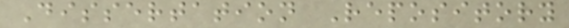Dissertation Repository
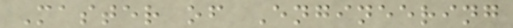Master of Engineering
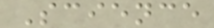Science
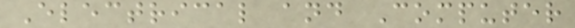Electrical and Computer
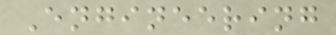Engineering
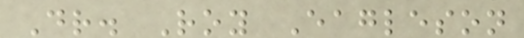Dr. Roy Eagleson
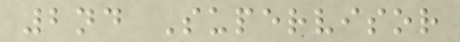2nd Supervisor
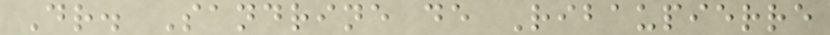Dr. Sandrine de Ribaupierre
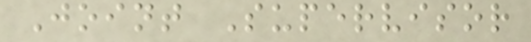Joint Supervisor
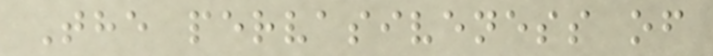The pervasiveness of
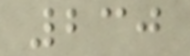230
